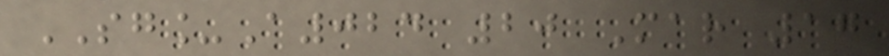SG_A024 20 Mar 17
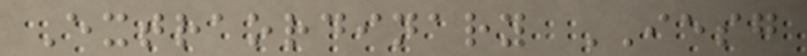Extraordinary IESG
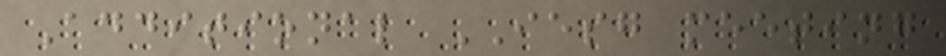Additional IESG meeting
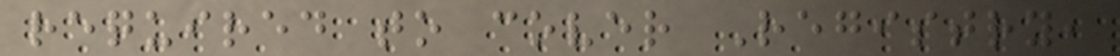required to cover Registry,
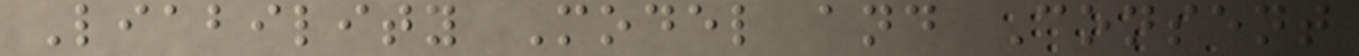Liability Model and Consent
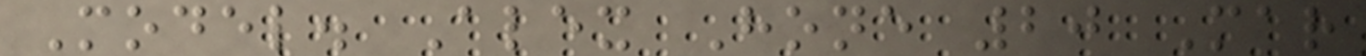Model. Alex Hone 20 Mar
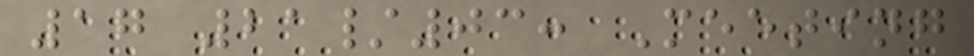17 21/03: Meeting
